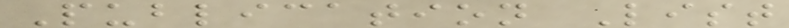Publication List
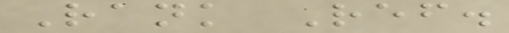Rank Ref.
